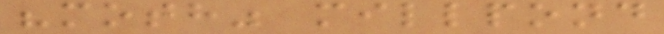"moth" millpond
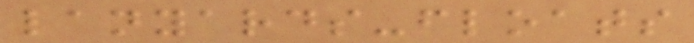lanyards-floats
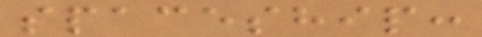spaceship:
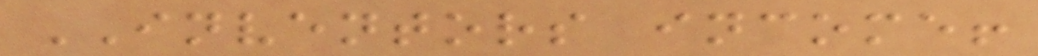INVENTORS income!
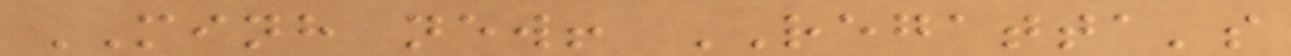MINH new! REGATTA's
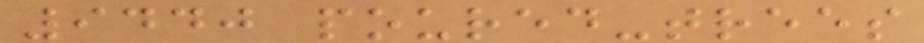9440 poured-trees
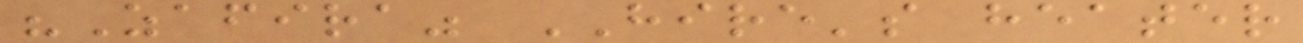"Zafira" HIRE's heater
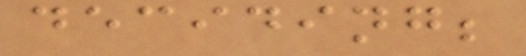deciding;
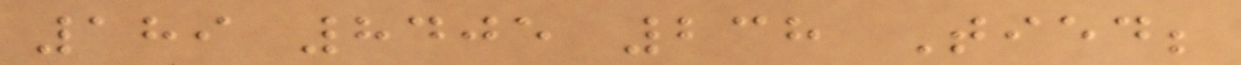189 8405 238 Tied;
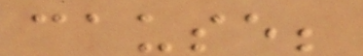cause;
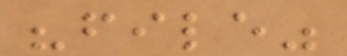"file"
